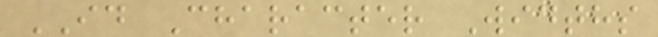ID Character Widths
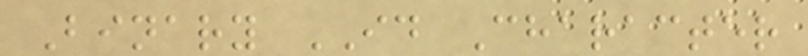Binary ID Character
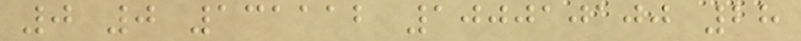0 0 131112 100010100 28
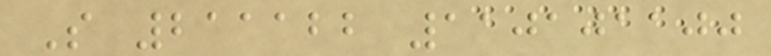S 211122 110101100
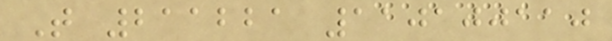T 211221 110100110
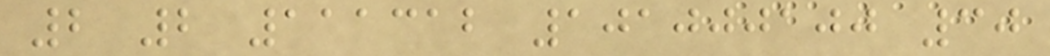2 2 111312 101000100 30
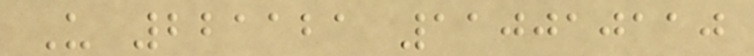U 221121 110010110
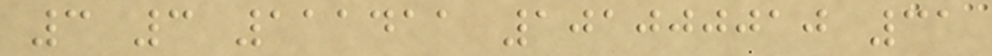3 3 111411 101000010 31
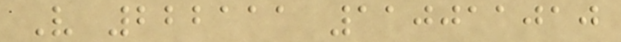V 222111 110011010
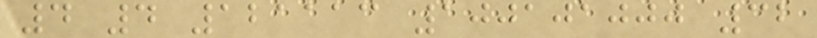4 4 121113 100101000 32
